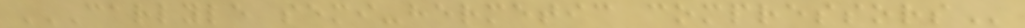CARLYLE SEMI-HERMETIC COMPRESSORS
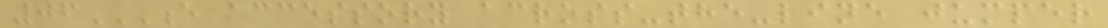06E ACCESSORY ACROSS-THE-LINE JUMPER
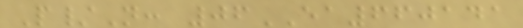P/N: 06EA660141
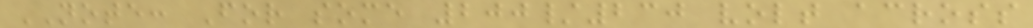NOTE: For some 200/230 volt across
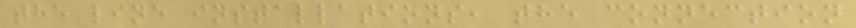the line installations, the connection
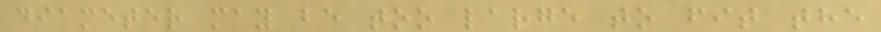diameter may be too large to fit the
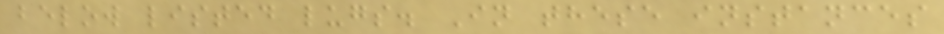below listed lugs. In these instances
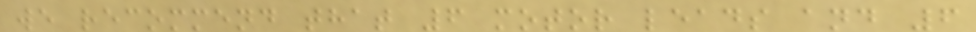we recommend that 6 motor leads and 6
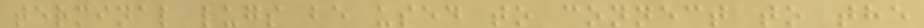terminal lugs be used to connect to the
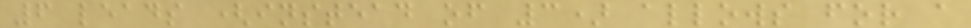6 leads (instead of 3) allows for a
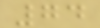74
